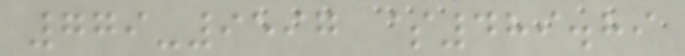779-9597 $489.89
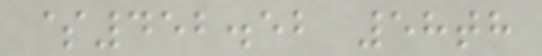$452.52 58th
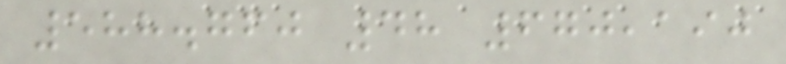588.760 48 670,190
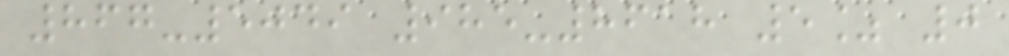867-5049 985-8618 5% 0
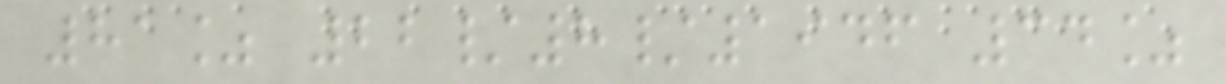81% 22/8/1946 34%
